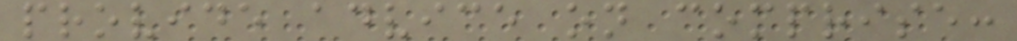provide advice on comprise:
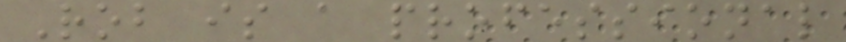Rob is a professional
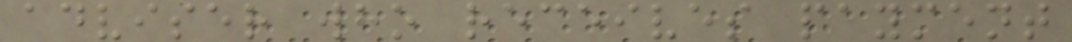adviser who receives payment
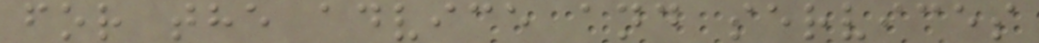for the advice and services
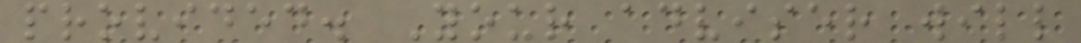provided. Your adviser will
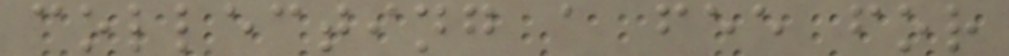collecting a fee for
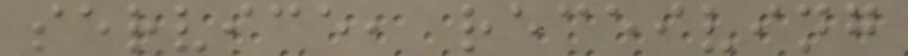service, receiving
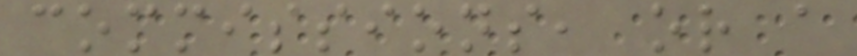commissions, or a
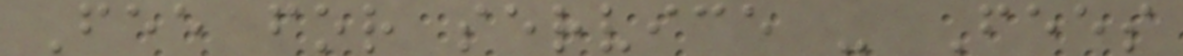Fee for service - Fees
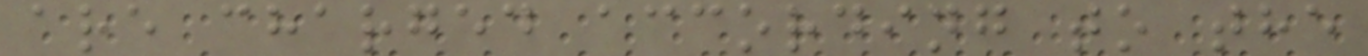are charged according to the
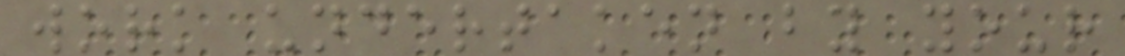work undertaken by your
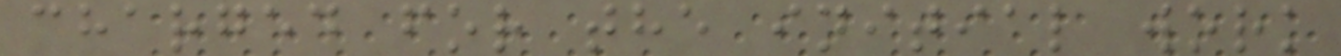charged for the initial work
